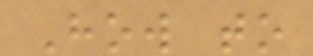How to
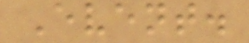Event.
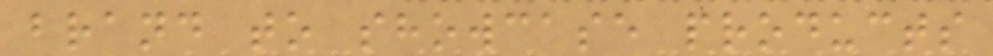brand to showcase products
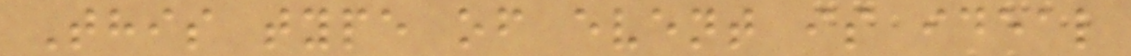This type of event is ideal
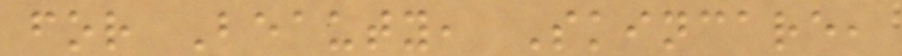for Beauty, Skincare,
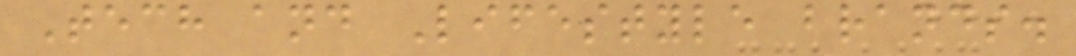Tech and Lifestyle brands.
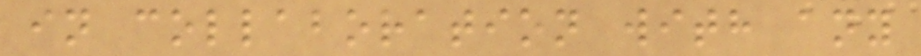in collaboration with any
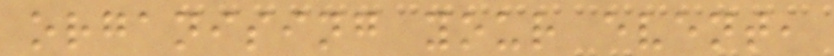organising your event,
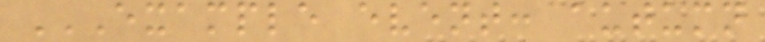EXAMPLE EVENT: AUTUMN
